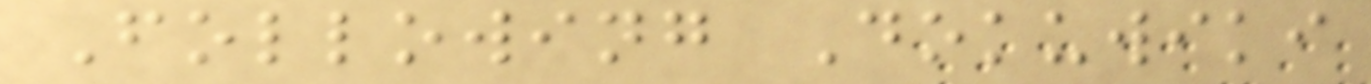Following Dokuwiki
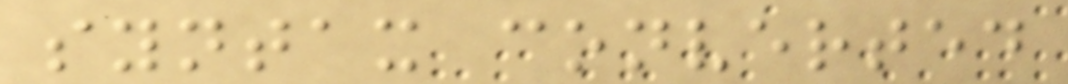syntax converted
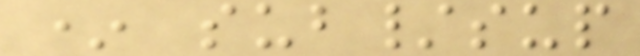* sub/sup
